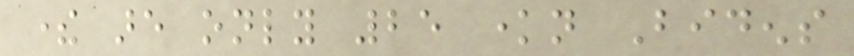there are only 25 known Bidens
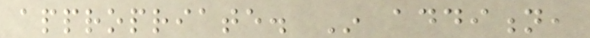appropriate. In addition,
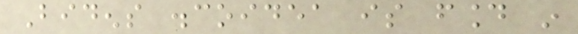Bidens discoidea is found in
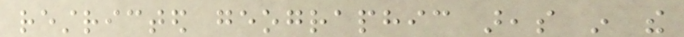restricted geographic areas in the
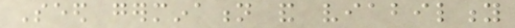Seed germination and viability
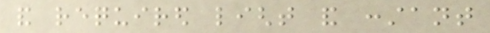and required light and constant
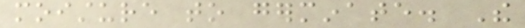moisture to germinate. The
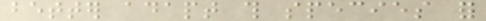better adapt this species for
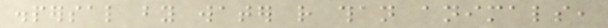dispersal by water rather than animals,
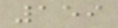159
